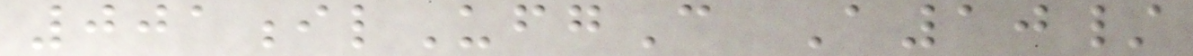001ilUfgC A10/
